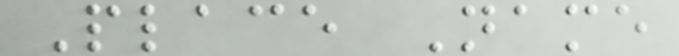Place Name
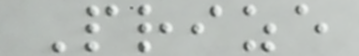Prize
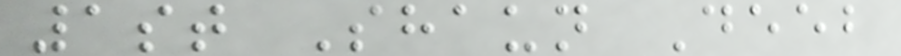1st Shaun Deeb
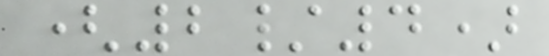(2/4)
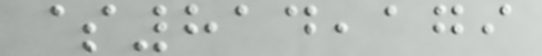$814,179
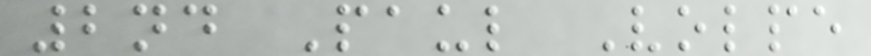2nd Paul Volpe
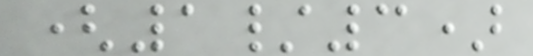(1/3)
